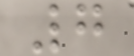7
